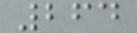264
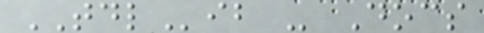TDLib - Docs
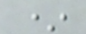*
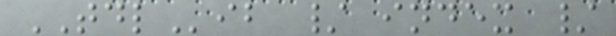TDLib / index /
